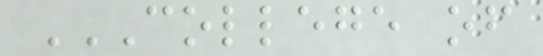COLLEGE OF
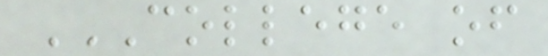COLLEGE OF
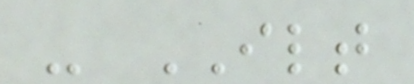- ILT
